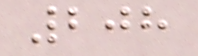208
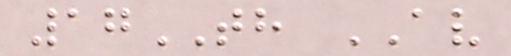17TH AV
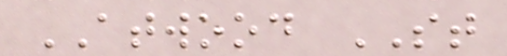ATWOOD ST
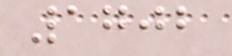1702
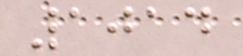1014
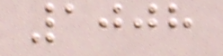1008
